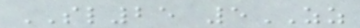SL25 5ZZ
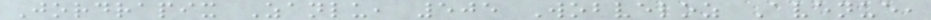Jordrapix Zanlu, 505 Wobveloz Avenue,
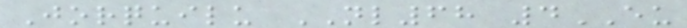Jorquilu NL68 4EU
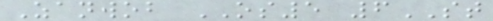Zanwob OS5 6ST
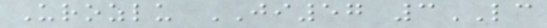Urozlu JI57 3LC
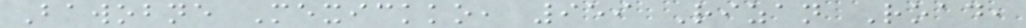Bawobne Mexickko, 959 Rizan Road,
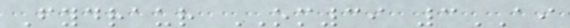Fydraur OM39 3AI
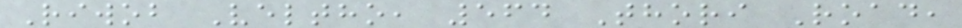Riwob Veltho, 564 Thori Road,
